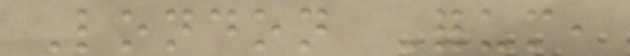London Forum,
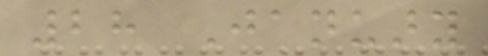28 January
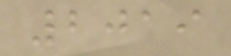2019
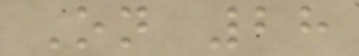On 28
